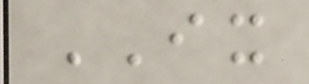IX
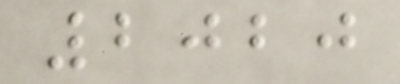2020
